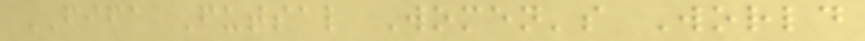FIFA Futsal Women's World
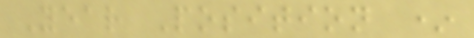Year Position *
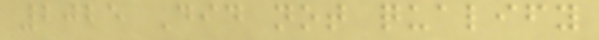2025 Did not qualify
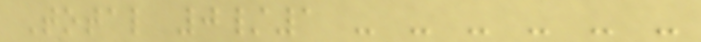Total 0/1 - - - - - -
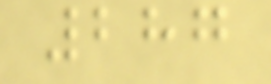287
